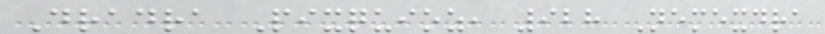Dradra Pixquioz, 928 Nemexdra
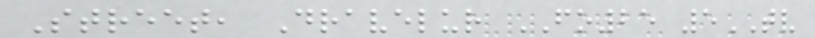Street, Dravelur FO25 5TV
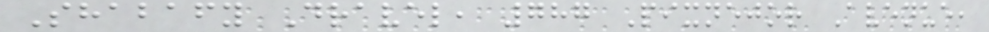Shabafy Dravel, 787 Pixnejor Avenue,
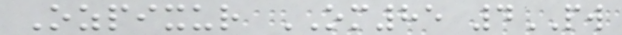Ozpixur OM85 4PW
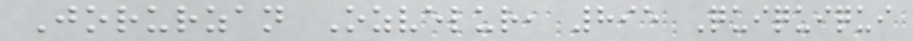Jorurzan Ozvelur, 895 Quiquiqui
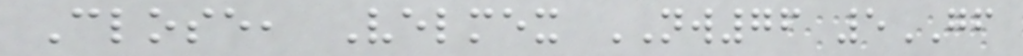Close, Velmex NW76 5GF
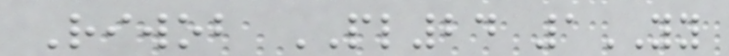Riwob PL24 1YY
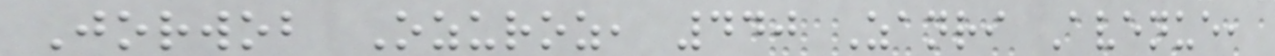Jorwob Ozuroz, 440 Zanri Avenue,
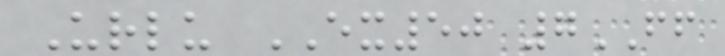Urlu EX50 7FF
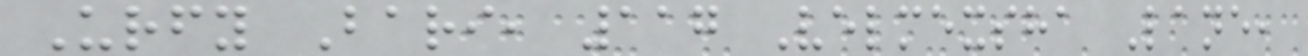Urfy Bari, 117 Velmexsha Lane,
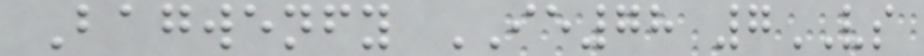Bagwenfy IE78 7VS
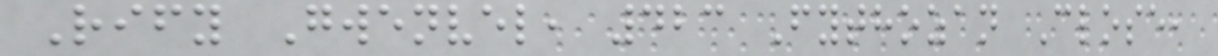Rify Gwenvel, 423 Fythozan Close,
